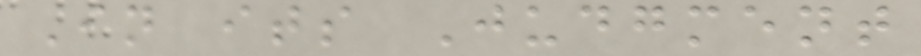In its Judgment
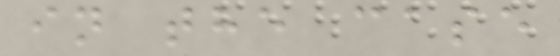in the case
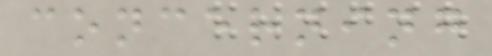concerning
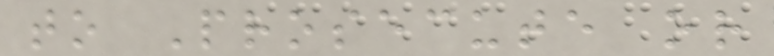to Prosecute or
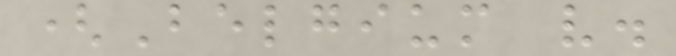(Belgium v.
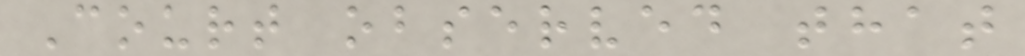Court observed that
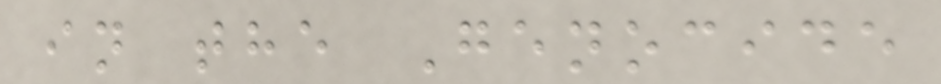in the Genocide
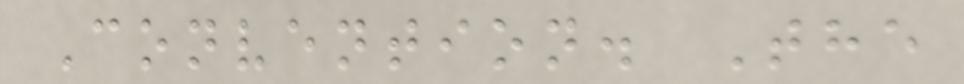Convention. The
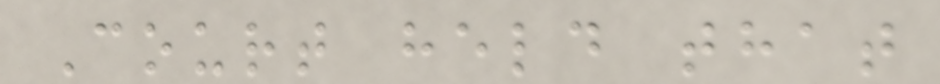Court held that
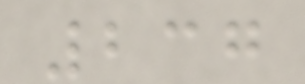237
